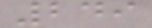249
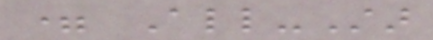= All-Star
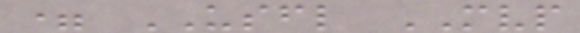= USFL MVP
